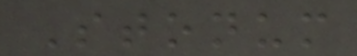Stonum
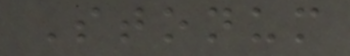Stonum
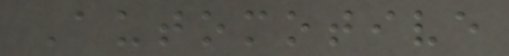Automotive
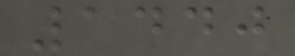1440
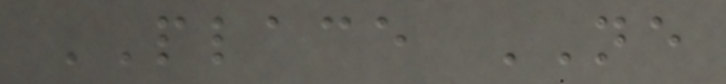PLACE NE
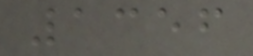1356
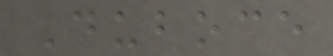Duboce
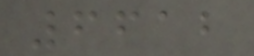6612
